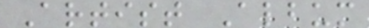Artist Album
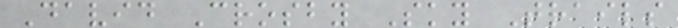David Crosby Sky Trails
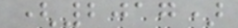(2017)
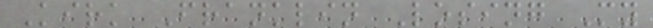Kirk Franklin Losing My
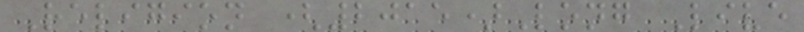Religion (2015)Long Live
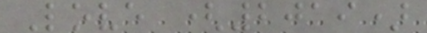Love (2019)
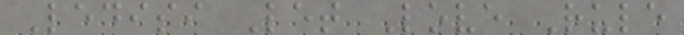Ledisi Let Love Rule
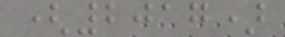(2017)
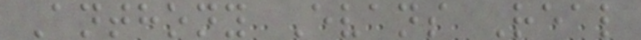Anthony Evans Real
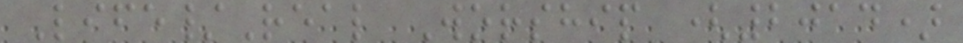Life/Real Worship (2014)
